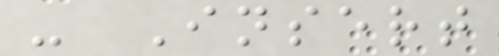- Insert
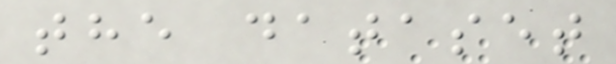the dataset
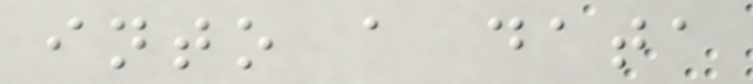into a data
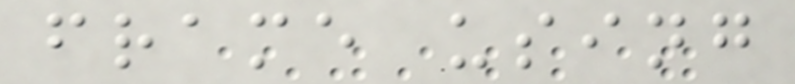frame using
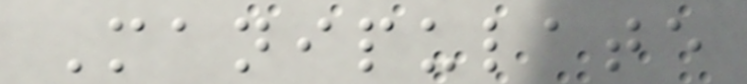Manipulate
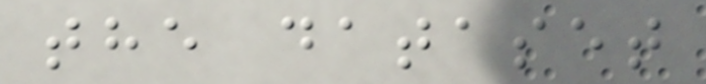the dataset
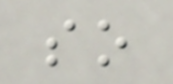so
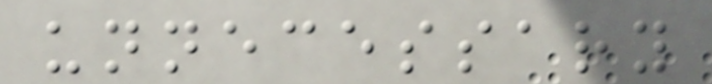unnecessary
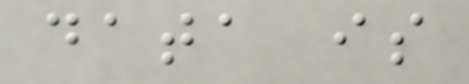data is
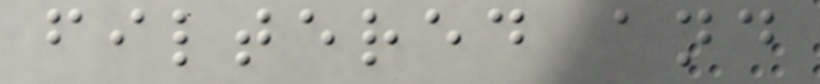filtered and
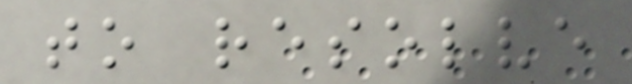to resolve
